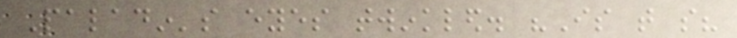Paladin's eyes twinkled. "Is that so?
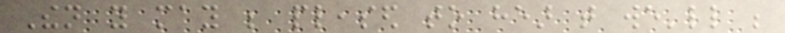Then you may be pleased to hear that we'll be
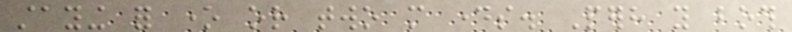staying for one or two more days. Perhaps you both
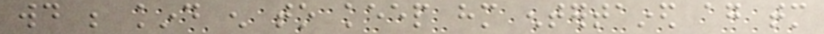would be kind enough to keep him entertained again tomorrow
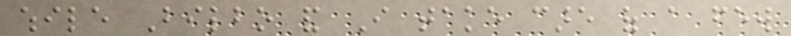while Bilbo and I take care of a few
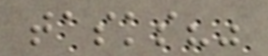tasks?"
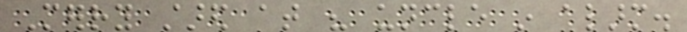Merry stared at his uncle in alarm.
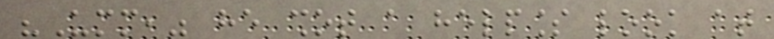"Umm," he shot a helpless look at
